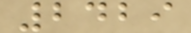2429
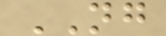NG
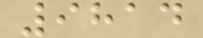9814
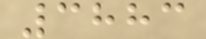3883
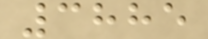3885
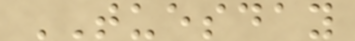TUESDAY
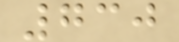730
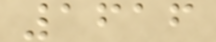1616
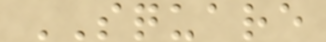SQUARE
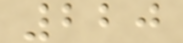220
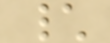\
